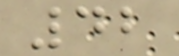42
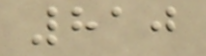810
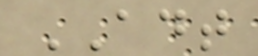ADT
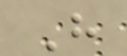H
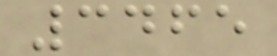3465
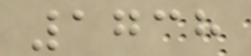1738
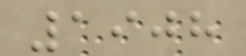1908
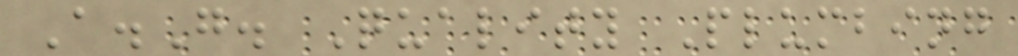A.G. Quality Plumbing
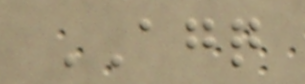AGQ
